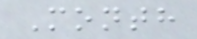Month
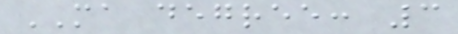MA degree: 3
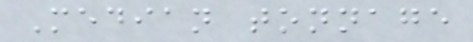Median tonnage
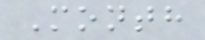Month
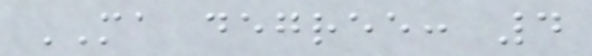MA degree: 4
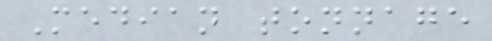Median tonnage
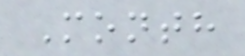Month
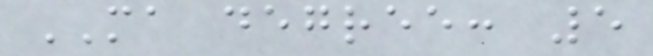MA degree: 5
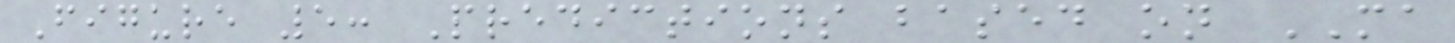Figure 5: Predictions based on MA
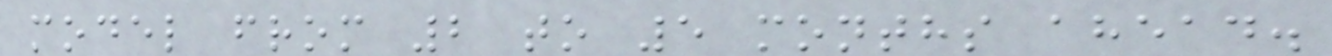model from 2 to 5 months ahead.
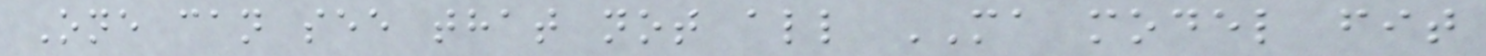One can see that not all MA model fit
